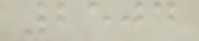2504
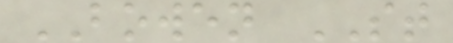BOWEN ST
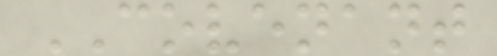COVENANT
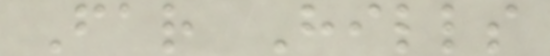Far Hills
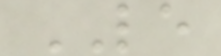LE
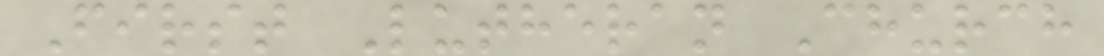First Lutheran Church
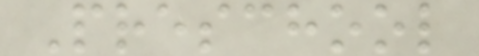Preschool
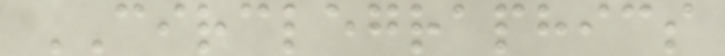CIRCLEGRAPHICS
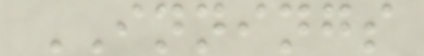INNINGS
